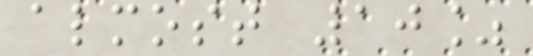almost 10%
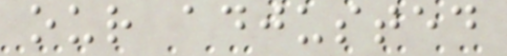our adjusted
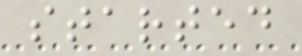started
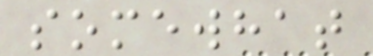somewhat
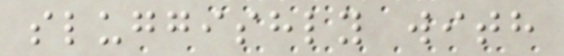sluggishly with
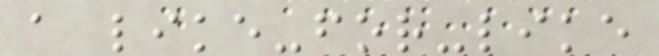a like-for-like
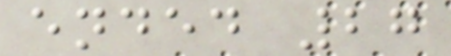ended 27
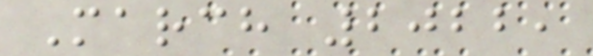March 2022,
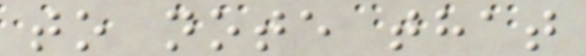to note that
